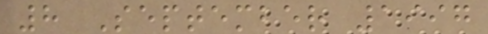8 September 1997
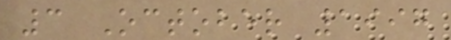3 October 1997
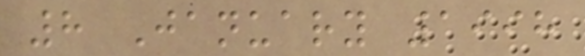8 January 1998
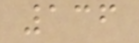136
